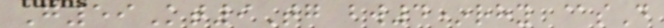G59Kt9Tg bw4*rhy @sD
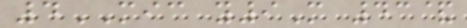4MIC y9M 43&
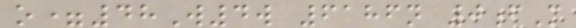o=48W4w 6186n 0fM
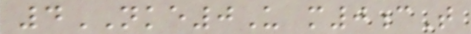4NKE0U m0cT
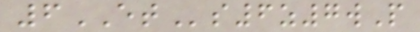6ETs6z7wP
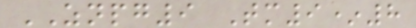ZNPG9 Tm9*8
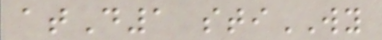atD1 stiWY
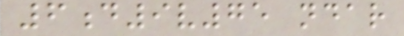6d9v75 ndar
